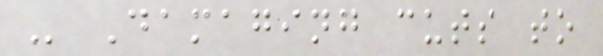- Damaging cuts to
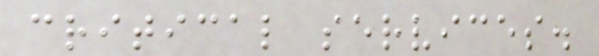critical services.
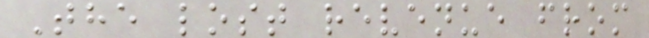The lost revenue from
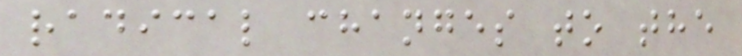radical changes to the
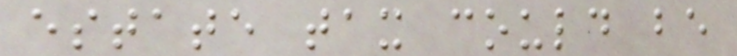estate tax could be
